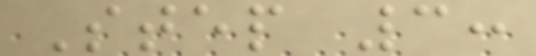Step 3:
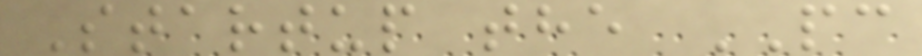Startup the PC
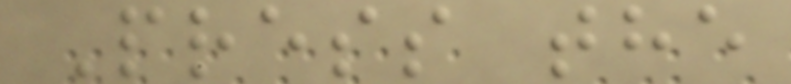Press the
